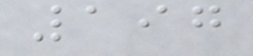197
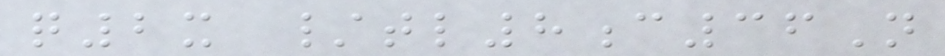q2x /tl8c36N
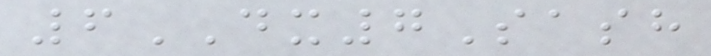6DX7Sash
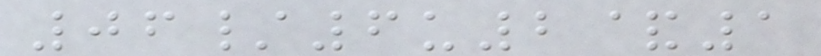06/6u2&1
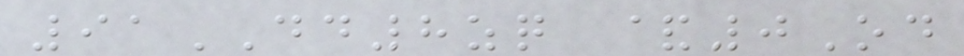91DD8zq &0Od
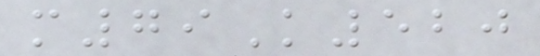m79K520
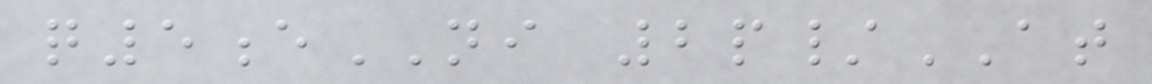q5eNI 2p/AT
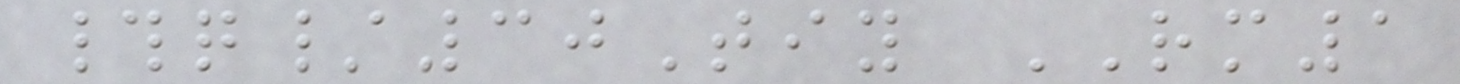#q/30Tiy RM1
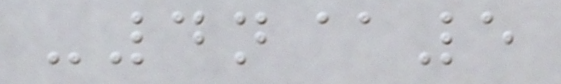-4n@5
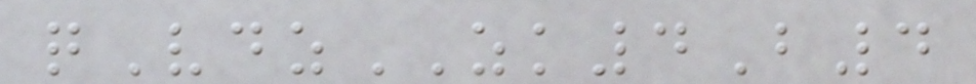qVdzZK4B4
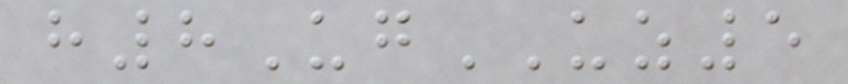h8UgUZ5
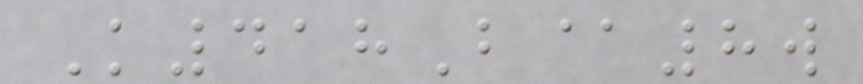K418B@8w
